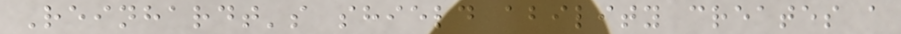Reinhardt's shield ability creates a
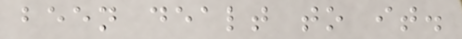been dealt to it.
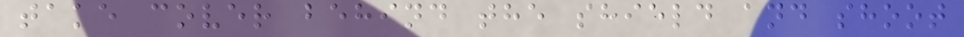take cover behind the shield and shoot
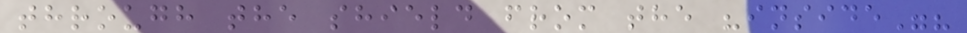through the shield from the "inside"?
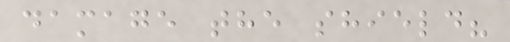damage the shield?
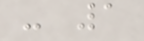- 1
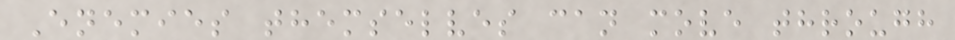Enemies themselves can move through
